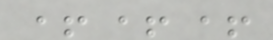+++
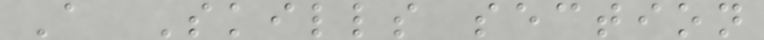A Skills section
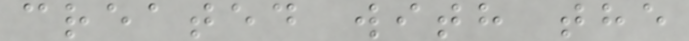created with the
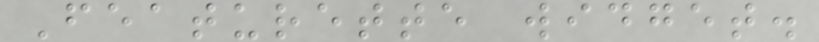Featurette widget.
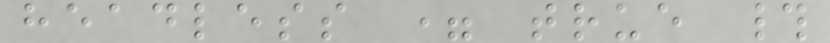headless = true #
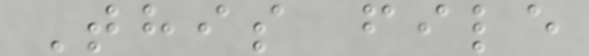This file
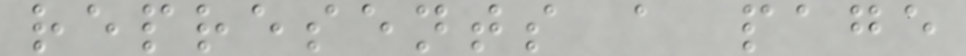represents a page
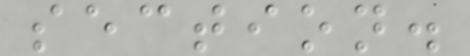section.
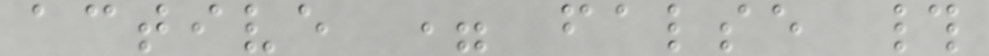active = false #
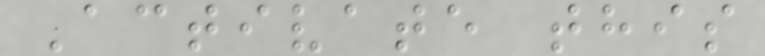Activate this
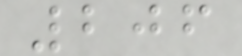206
